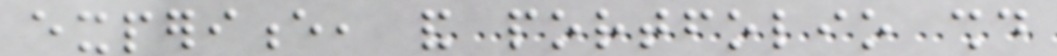experience, and portfolio should
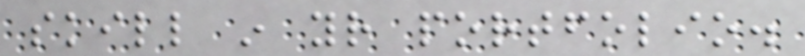skill in your portfolio.
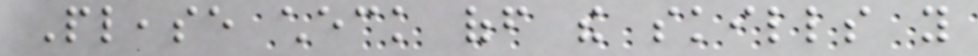Please check off the skills you
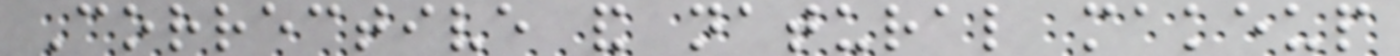Corrective and natural makeup
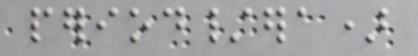period/era)
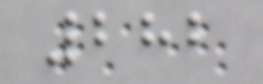282
